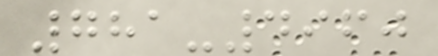781-4960
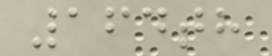164th
